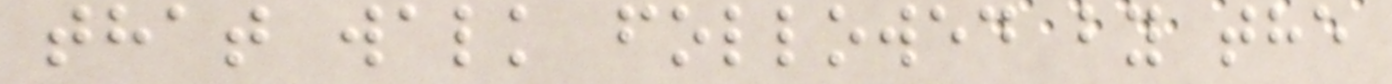that walk followed by the
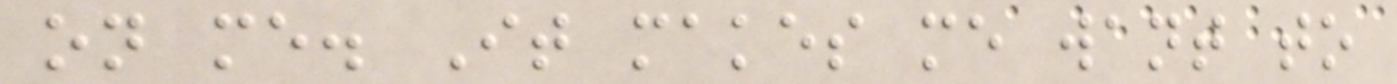on me. It makes me want to
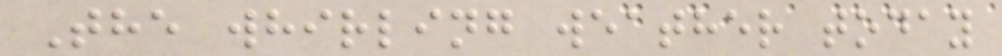The whirling weather today
